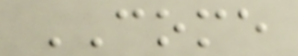COME
